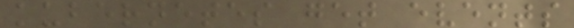kubernetes get events
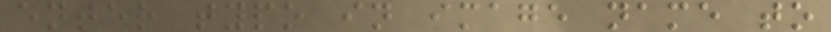enter typo in image name to
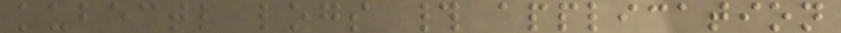kubectl logs # application
